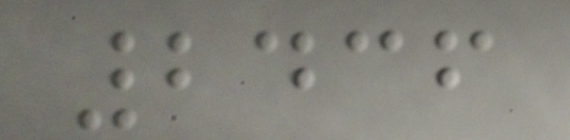2436
